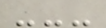---
